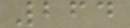264
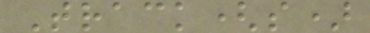Track(s)
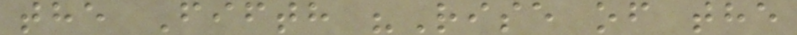the Fifth "Rise of the
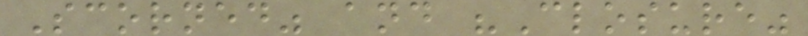Scorned" and "Closure"
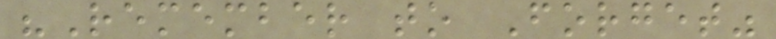"Remember to Forget"
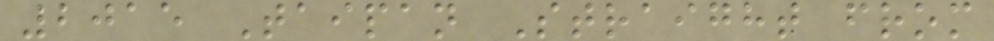2015 Taipan Straight from
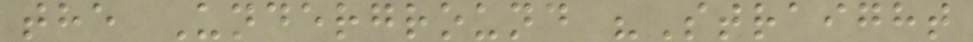the Underground "Straight
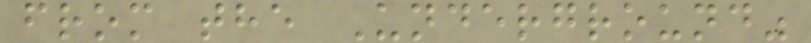from the Underground"
